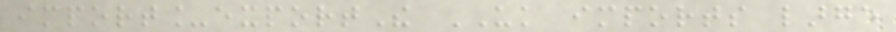import_exportThe UK imports large
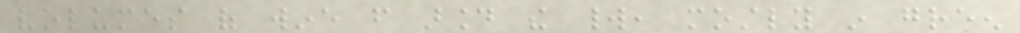volumes of wine from around the world, mostly in green
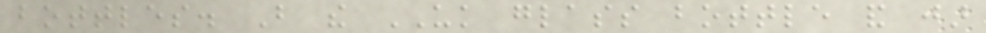bottles. But the UK glass bottle and jar
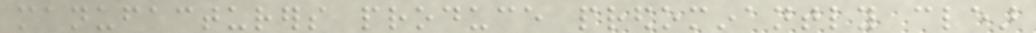manufacturers produce predominantly clear
